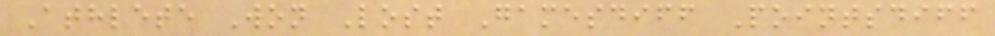Athlete Won Lost Gamesdiff Pointsdiff
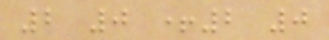2 0 +2 0
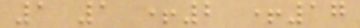1 1 +2 +17
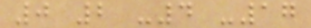0 2 -4 -17
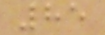85
